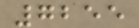7255
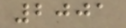2001
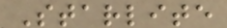Starlite
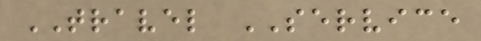TRAVEL SERVICE
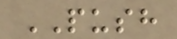PUSH
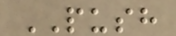PUSH
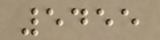5455
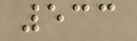533
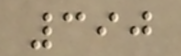390
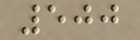500
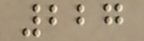227
